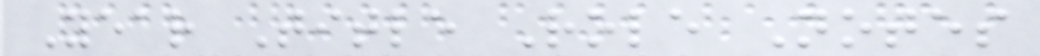Year Title Role Notes
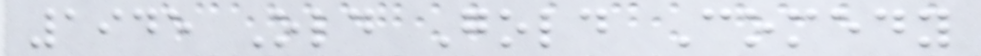1945 Old Gold Comedy
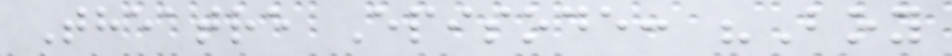Theatre Episode: "Boy
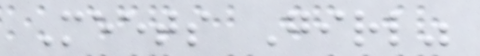Meets Girl"
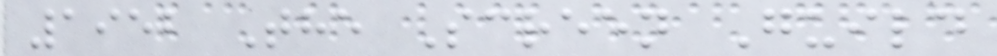1952 The Screen Guild
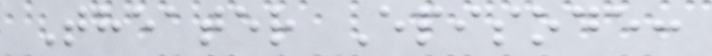Theater Episode:
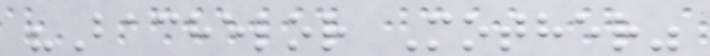"Bachelor Mother"
